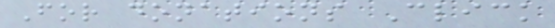For donations Click
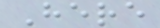Here
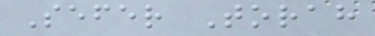Sefer Torah
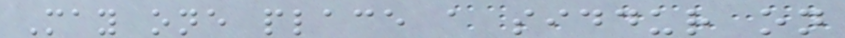May one place a siddur on
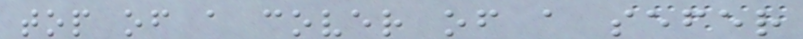top of a cover of a sefer
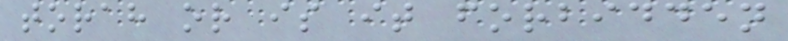torah or is it forbidden
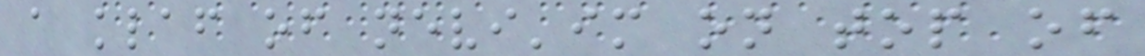a klaf of nevi'im on top of
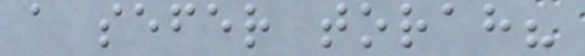a sefer torah?
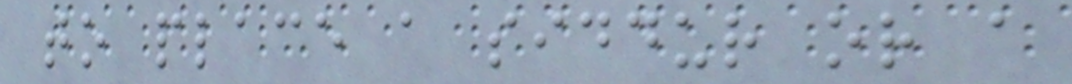to place a siddur or a
